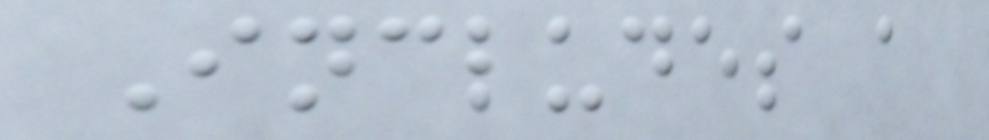Includes a
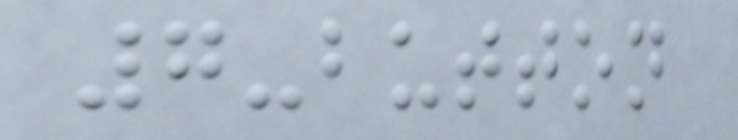7-button
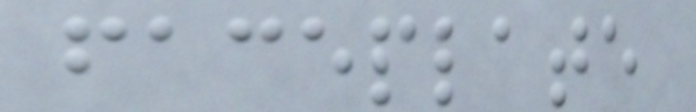faceplate
